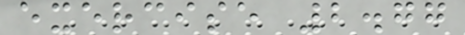exercise 2.77
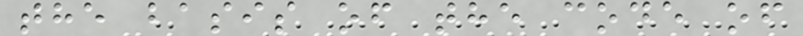the basis of the code of
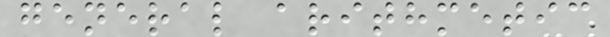general arithmetic
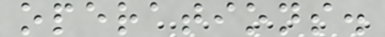operations.
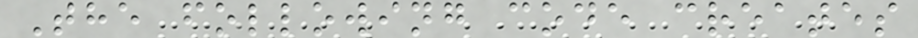The following code creates
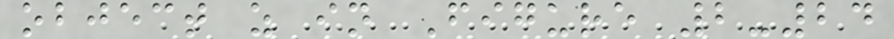object z in Figure 2-24
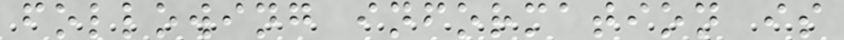following information is
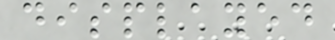displayed
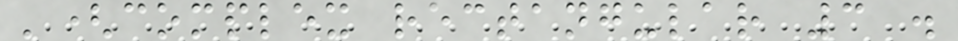'(complex rectangular 3 .
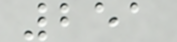251
